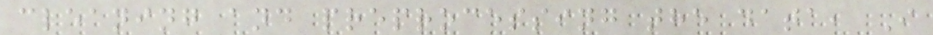cleaning and preprocessing the data, I
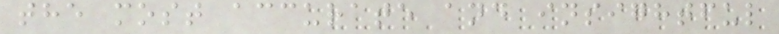the most accurate and insightful
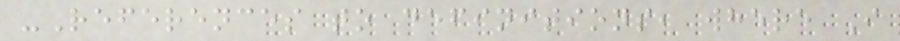-References to definitions, where I
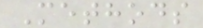Methods
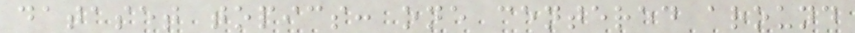dataset topics: one centered around
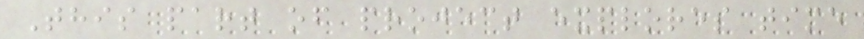This part of project explores time
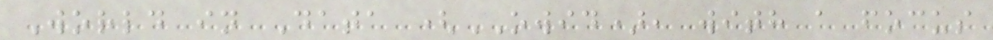World in Data (OWID), with a focus
